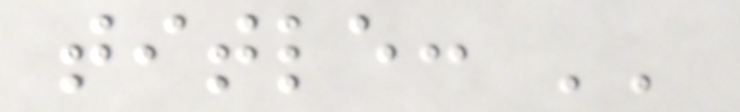title: ''
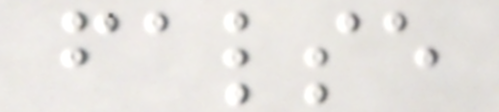false
